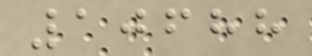10688
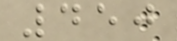450
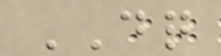DQ
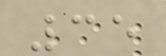35
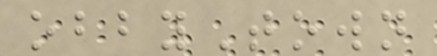obbyTown
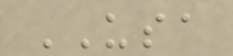USA
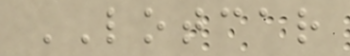LOTCAR
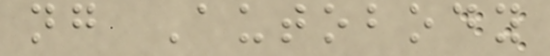ng Autobody
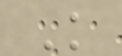K
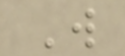W
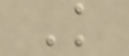K
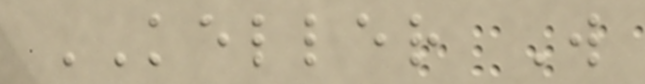KELLER W
